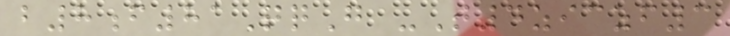b8f81QqG -T4ziczf3
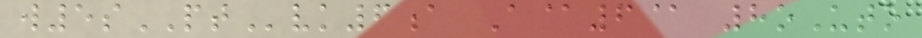w5sPTvk6a A@6@ 8oUto
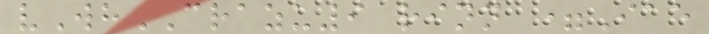vWhCRAZU9 rinn =Iae
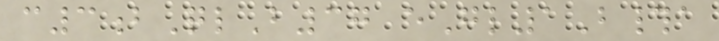c3bQlB37 eGl1B#a
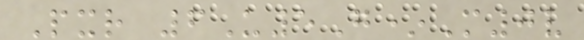Pxr 6U5G*M0v
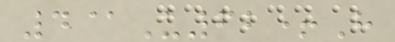4@U62+H
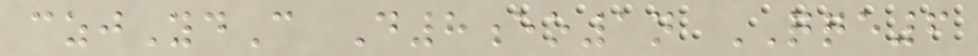czjYdC D8eo1n QQE6
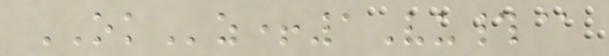OKz+1Vu#@
